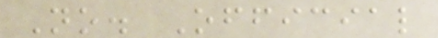No. Official
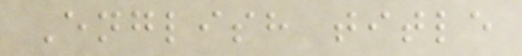English title
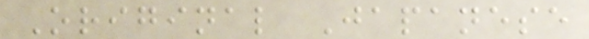Original Japanese
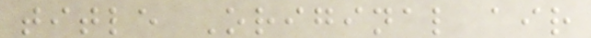title Original air
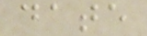date
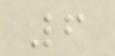6
